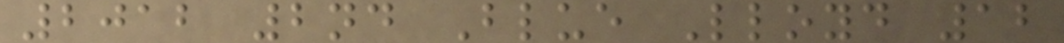2012 2nd Blue Lloyd 12
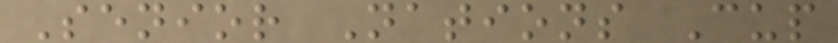Senior Nations Cup
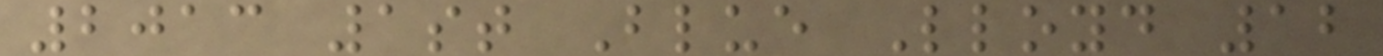2013 1st Blue Lloyd 12
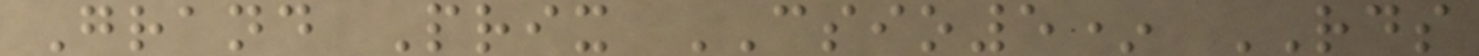Grand Prix CSIO5* RDS
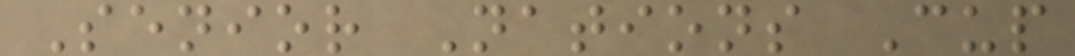Senior Nations Cup
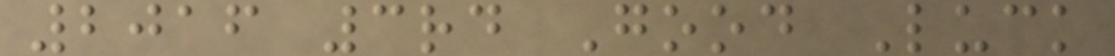2016 3rd Good Luck
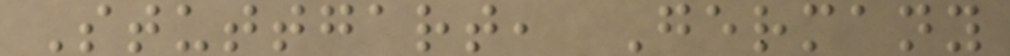Stuttgart, Germany
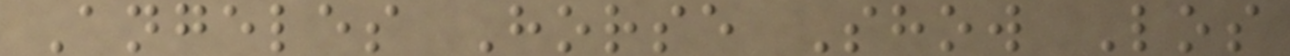Angeles Horse Show Los
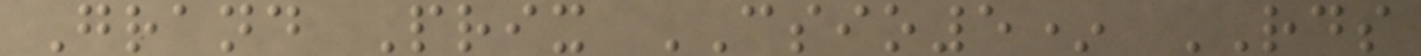Grand Prix CSIO5* RDS
